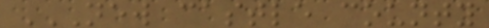NEW CASTLE COUNTY
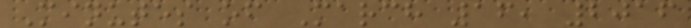Minutes of March 16, 2016
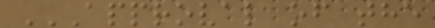APPROVAL OF THE
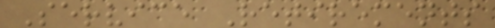Service Retirements
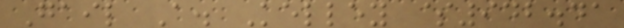Gail A. Kelley $942.41
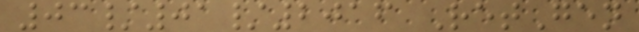03/01/2016 RetGen
